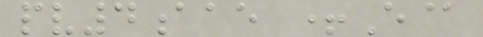pv4aae +E@
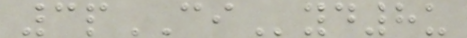3pCIyd8u
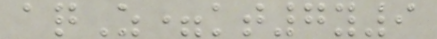aqZ=kt7y9
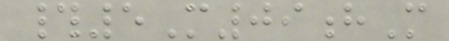#5M09hM
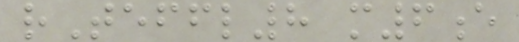rTeffl8 m6e
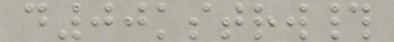d00kstrw#
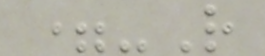=-R
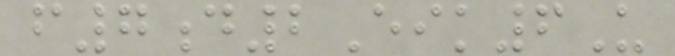f7d2Eik6U
